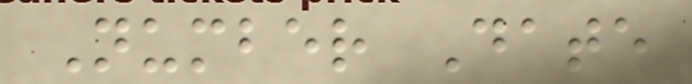Number Date
